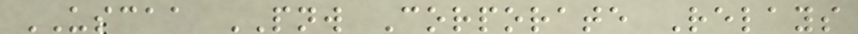USCAA PNW Corporate Relays
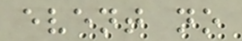event no
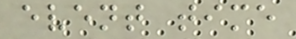event time
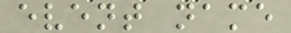event name
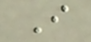I
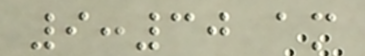9:30 am
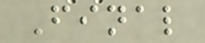Final
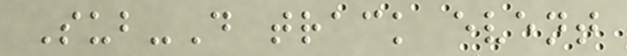Sub-D track event
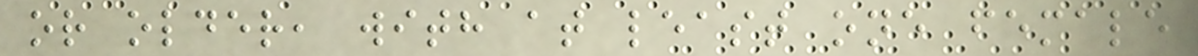or older, with at least one female
